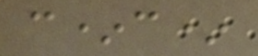c*c*
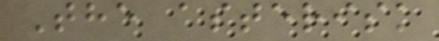The asterisk
